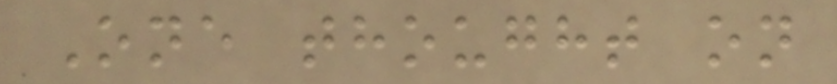One thought on
